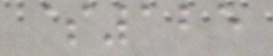$125
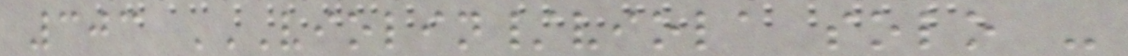303 VIOLIN/VIOLA SOLO -
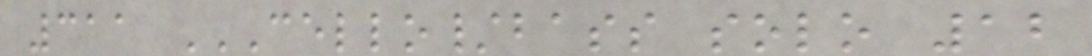311 CELLO/BASS SOLO 12
